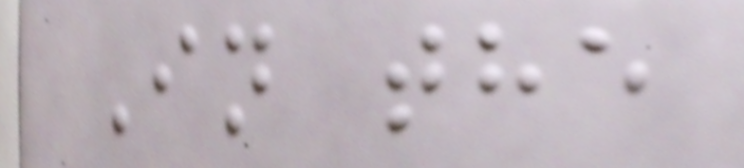In the
